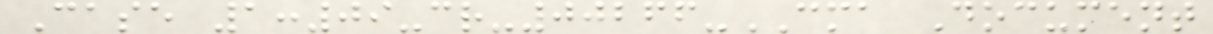Case 1:09-cr-00266-CMA Document
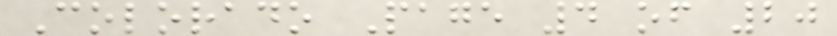Colorado Page 4 of 20
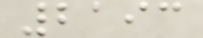2193
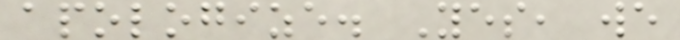apologize. Yes, we
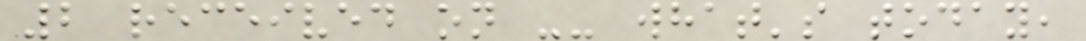2 received on -- what's today,
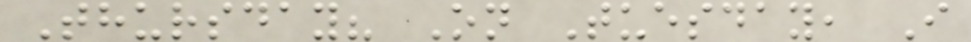Thursday? On Tuesday, I
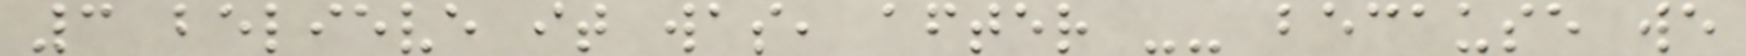3 believe it was, after -- because we
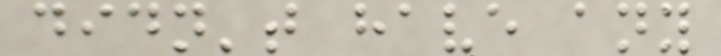didn't have any
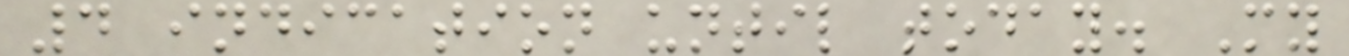4 indication until today. My
